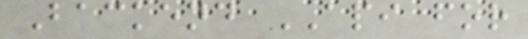Backend API for
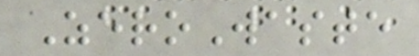ZeroWaste
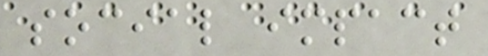social impact
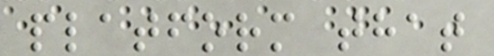platform that
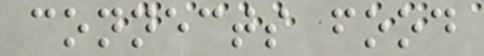connects food
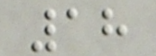18
